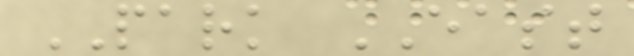PARK EAST
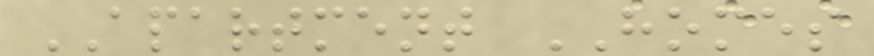APARTMENT HOMES
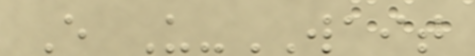E U-WAIT
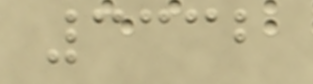3332
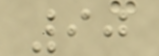90
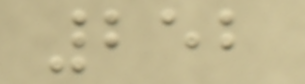252
